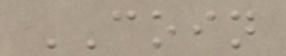COIN
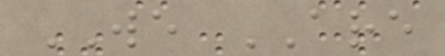WE ARE
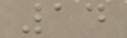14
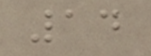14
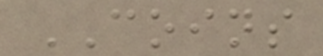COINS
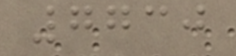7730
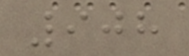908
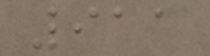911
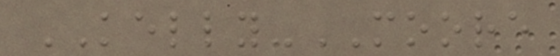KELLY-MOORE
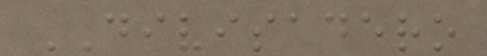DIVISADERO
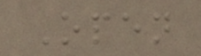Open
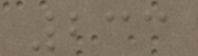233
